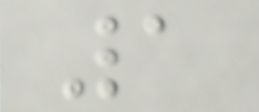1
